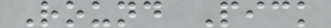Round Pick
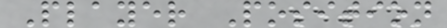Player Position
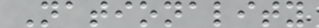Nationality
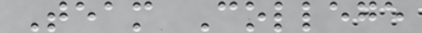Team College
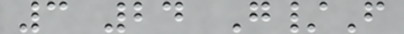3 24 G/F
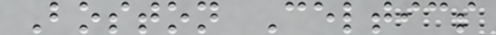Boston Celtics
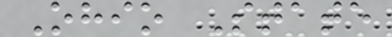Ohio State
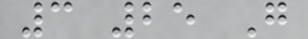3 25 G
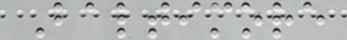Baltimore
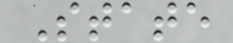State
